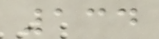134
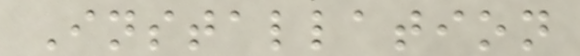Installation
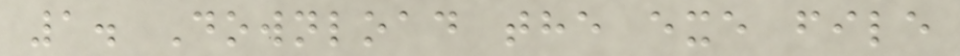1. Download the exe file
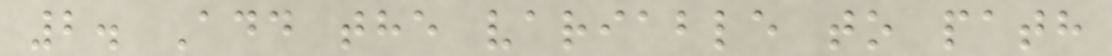2. Add the variable to path
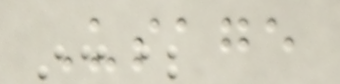Usage
